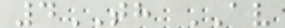4TH AV
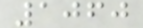1060
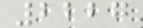2227
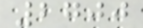2700
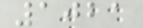1021
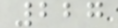227
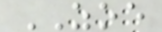ZOE
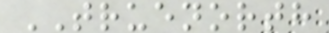TRUENORTH
